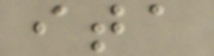ita
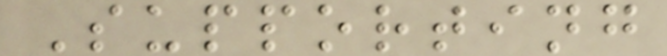Supporting
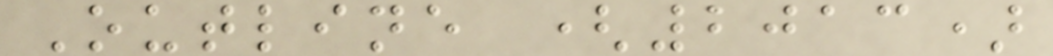Outline (2013)
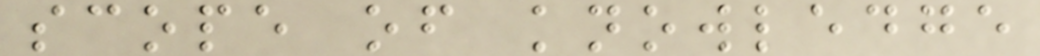scope of knowledge
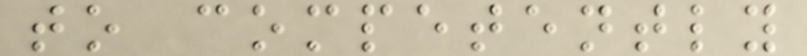to competently
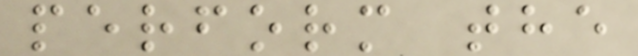perform the
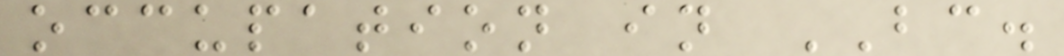occupation in BC.
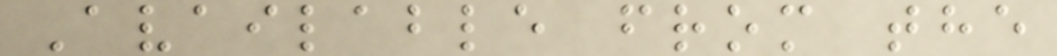Available from the
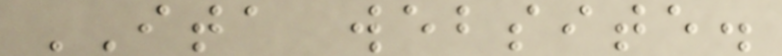ITA website.
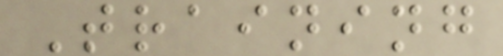Training
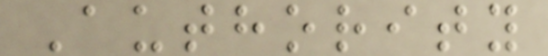Authority
